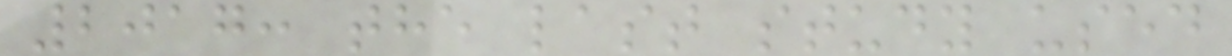2017: the last study used
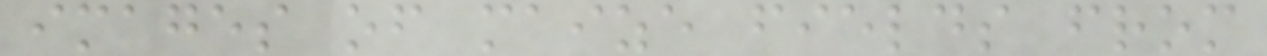images of maize fields from
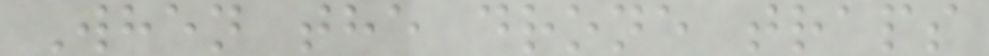When the drone traps
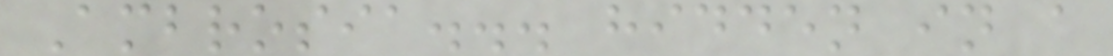Ambrosia... hidden in a
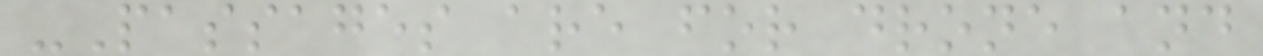-Passages are for drone and
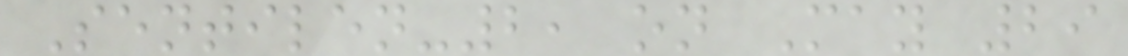Sentilen-2, on May 29
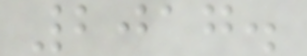2017.
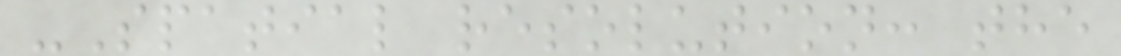-Spatial resolution: the
